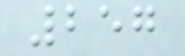257
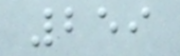259
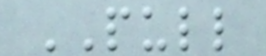PULL
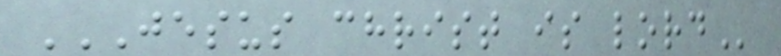JESUS CHRIST IS LORD
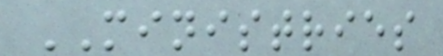MINISTRIES
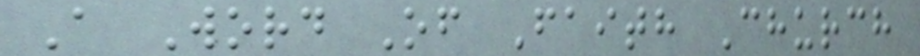A Word Of Faith Church
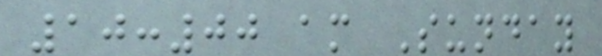10:00 am Sunday
